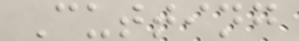Cutting
